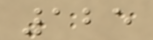125
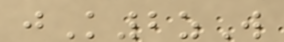jK2zW
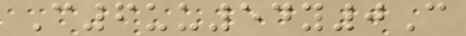C6uu54y0C
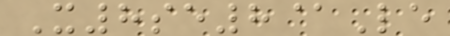X8se8@Le
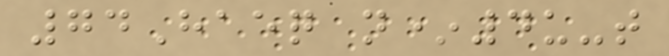74Haeq n*4u-t
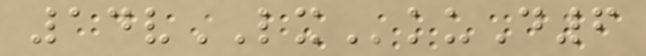14vLXkuD6
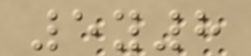5y8
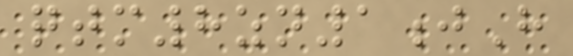qtm8zn1jH
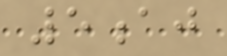5aj
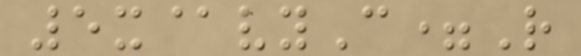5x@vyC=R
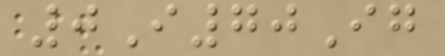0I70Ig
